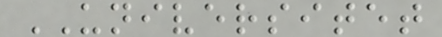UNIVERSITET
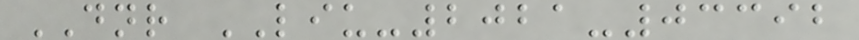DNR LIU-2021-03392
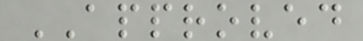APPROVED
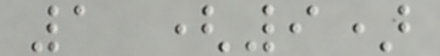1 (9)
